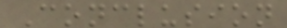Conclusion
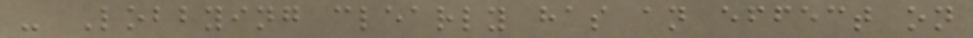- Lobbying clearly has an effect on
